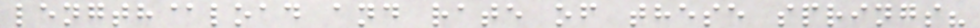length@load and rate of these springs?
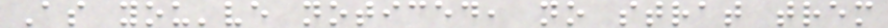As you've noticed, no strat trem
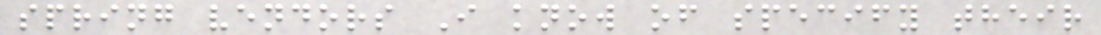spring vendors I know of specify their
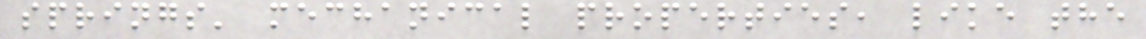springs' mechanical properties, like the
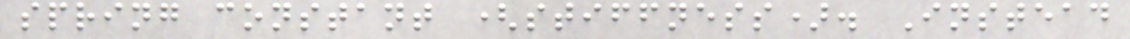spring constant (stiffness). Instead
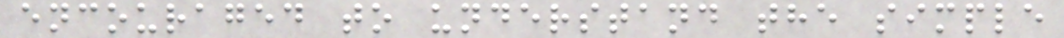encouraged to understand the simple
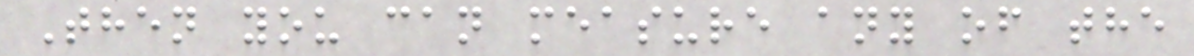Then you can measure any of the
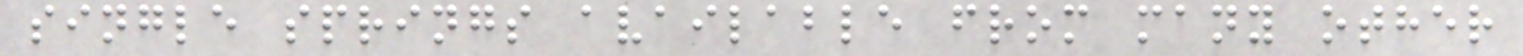single springs available from many other
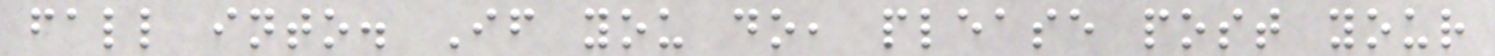fall into. If you do, please post your
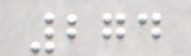274
